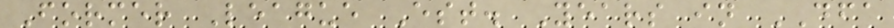Former League Est. Years in DFA
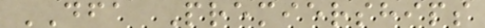DFA Premierships
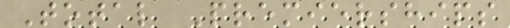Total Premierships
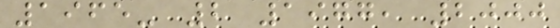1965- 2 1977, 2000
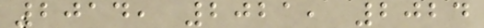2014, 2021, 2024
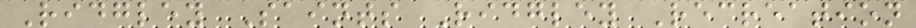Ridgley Saints Ridgley Recreation
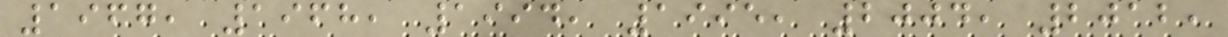1967, 1968, 1994, 1995, 2004, 2012,
